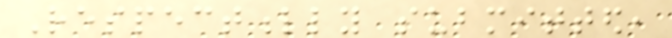Respectfully submitted,
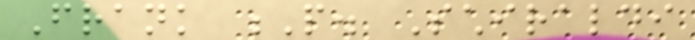Frank P. Schiraldi
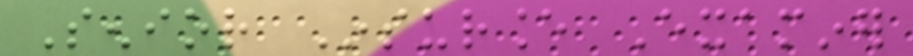Senior Insurance Examiner
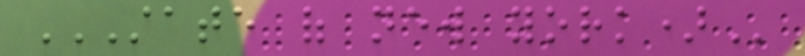STATE OF NEW YORK)
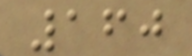160
